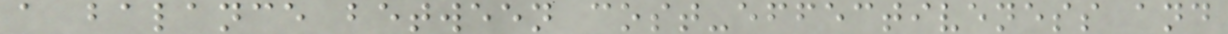a balance between cost-effectiveness and
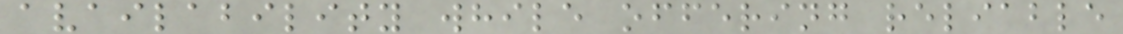availability while offering reliable
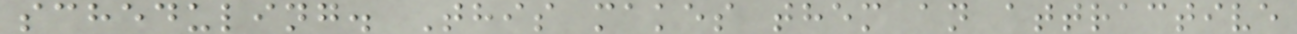scheduling. This makes them an attractive
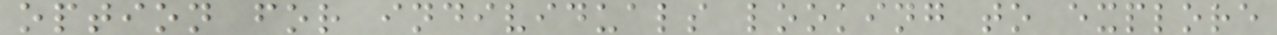option for individuals looking to explore
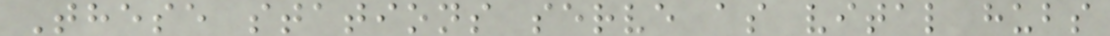These stations serve as vital hubs
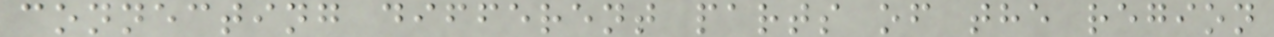connecting different parts of the region
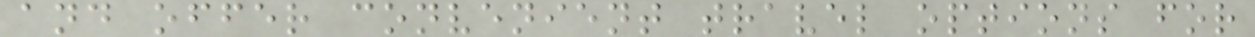and offer convenient travel options for
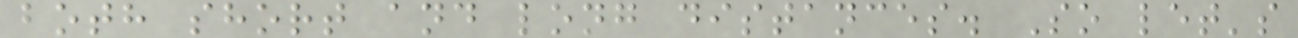both short and long distances. So let's
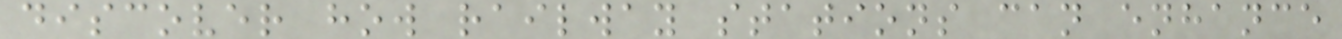discover how railway stations can enhance
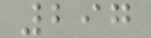297
